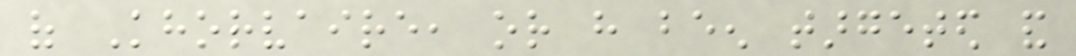of Khorvaire, or have been targeted and
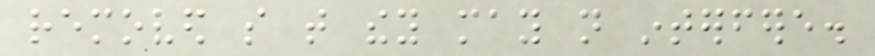removed so that they may not interfere.
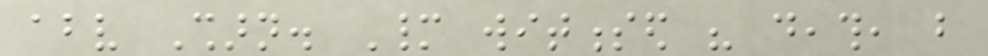above Sharn. Many witnessed his death, but
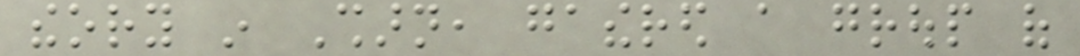theory in Sharn, gathered a group of
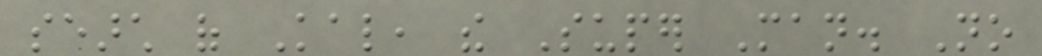search of Kal, the Super Man. No
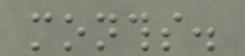months.
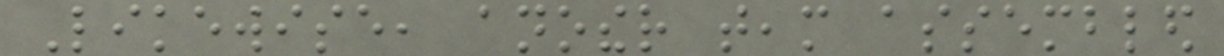Likewise, another team assembled
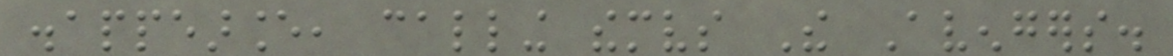disappearance, calling themselves The Avengers.
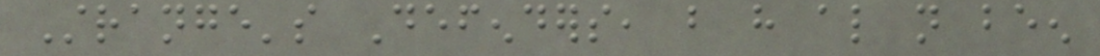Strange's Defenders, but have also not been
